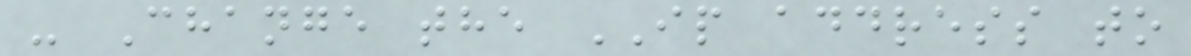- Change the IP address to
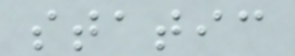static
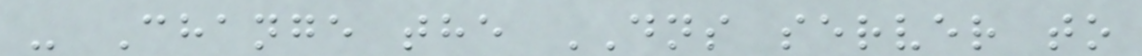- Change the DNS server to
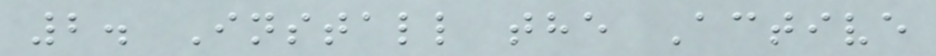2. Install the Active
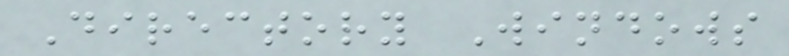Directory Windows
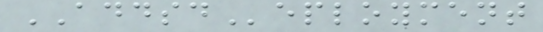ADDSDeployment
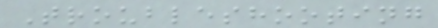Troubleshooting
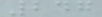247
